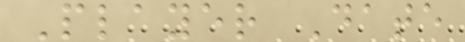Player Date
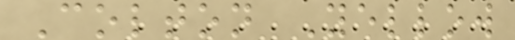Colton Yellow
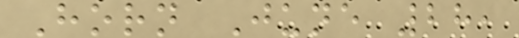Horn June 28,
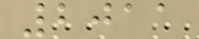2011
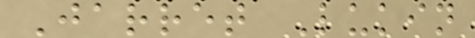Jarret Lukin
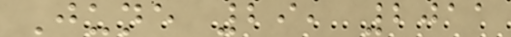June 29, 2011
